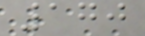170
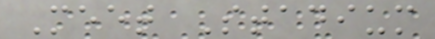Meet Stadium
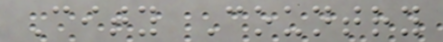City Country
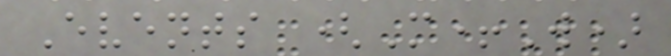Events (M+W)
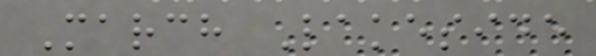March Lakeside
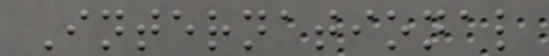International
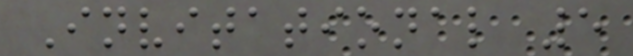Invitational 5
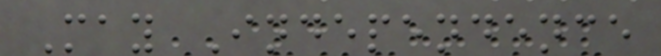May Independence
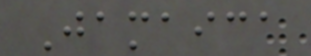Jamaica
